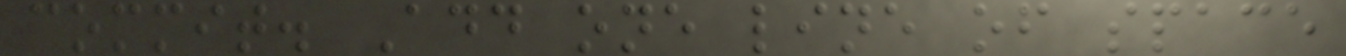commit. Add one line of space
